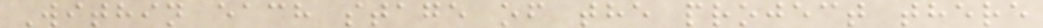Within each stage of the project there
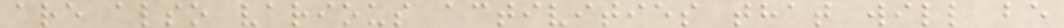are also various activities that will be
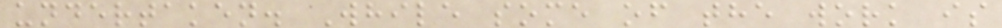undertaken. While some of the work is
